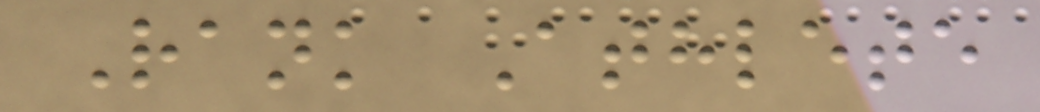Rank Athlete
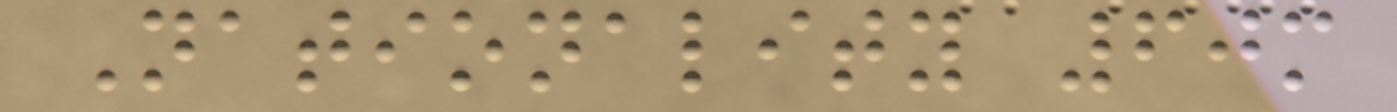Nationality 60m
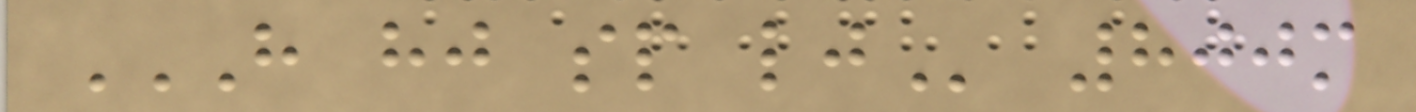H HJ SP LJ 800m
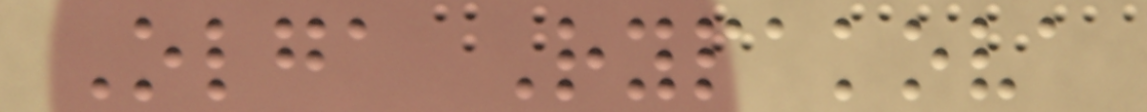Olga Rypakova
